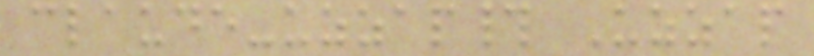claude-uzzap# Uzzap
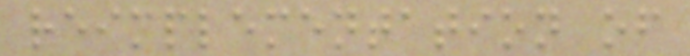reimplementation of
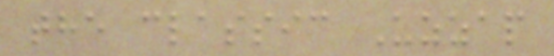the classic Uzzap
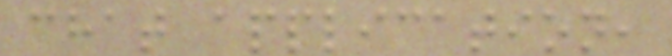chat application,
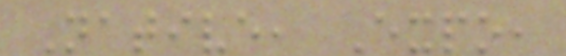Native, Expo,
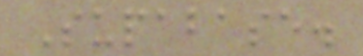Supabase.
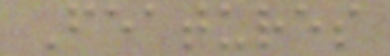Features
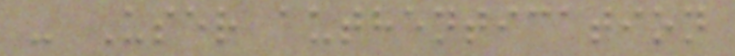- User authentication
